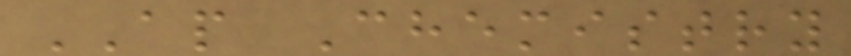AP Chemistry
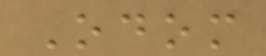Odom
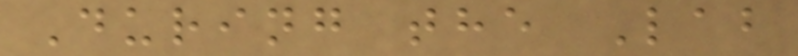During the Lab
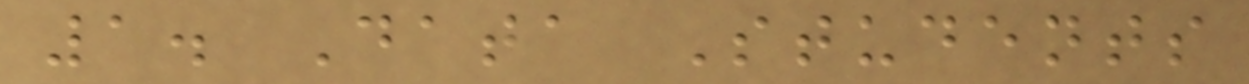1. Data Students
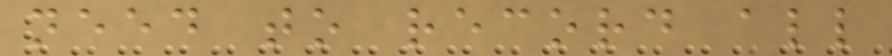need to record all
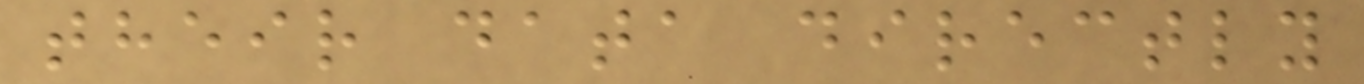their data directly
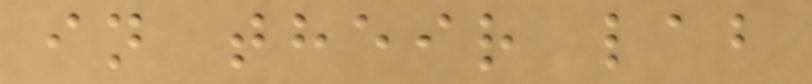in their lab
